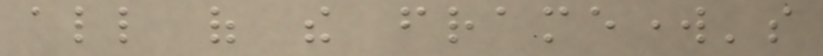all of the framework's
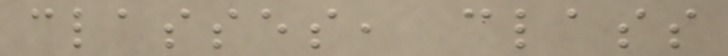classes, class
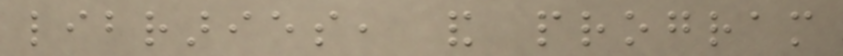libraries, and program
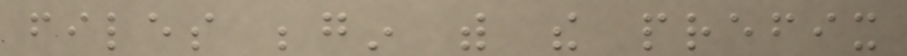files begin with the prefix
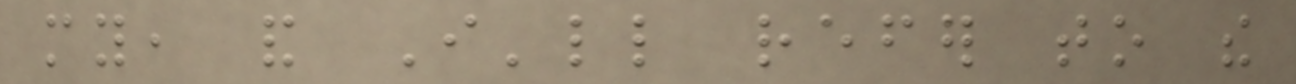my, and I'll refer to the
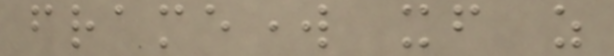framework itself as
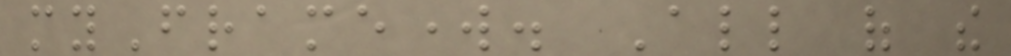myFramework. All of the
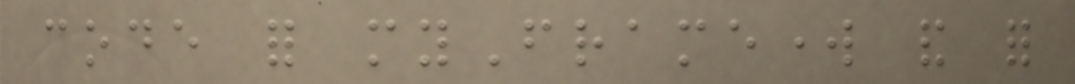code for myFramework and for
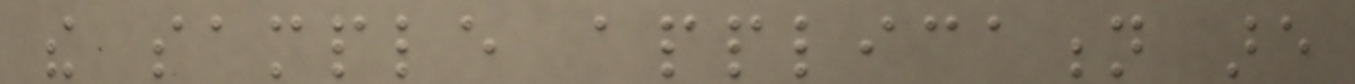the sample application are
